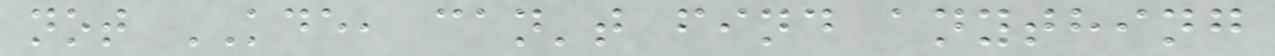not KDE, can't find anything
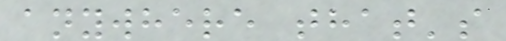anywhere that's
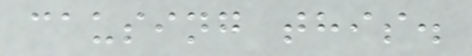causing this.
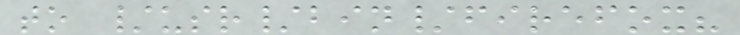to /usr/bin/firefox?
